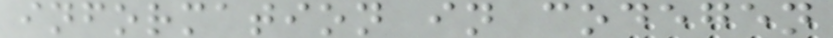information in codegen
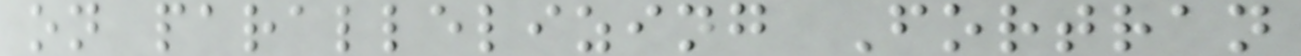on parallelizing Fortran
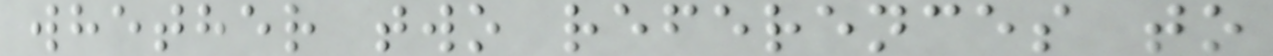whether two references to
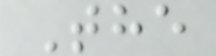The
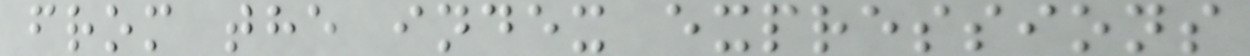from the index expressions
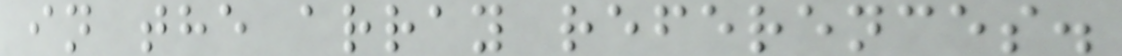in the array references.
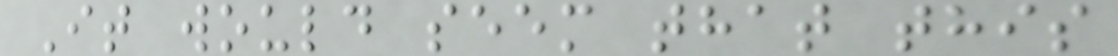It would seem that this
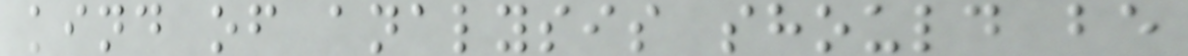kind of analysis should be
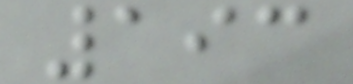193
